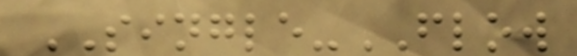SINGLE-FLOW
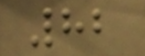82
